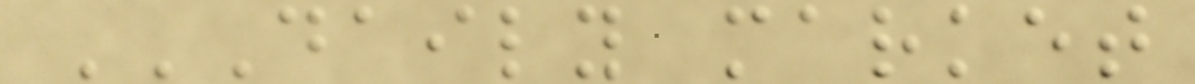DAILY MARKET
